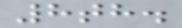8th.
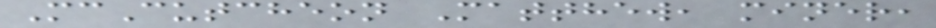McCutcheon Matthew, miner,
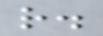r.
